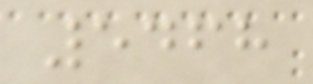5468
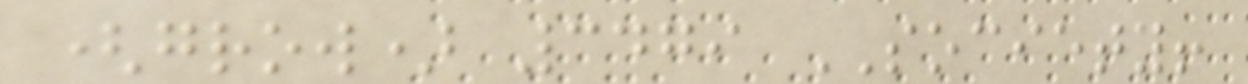(grow) 3479 SOCIETY!
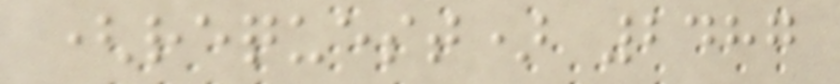(request) 2487
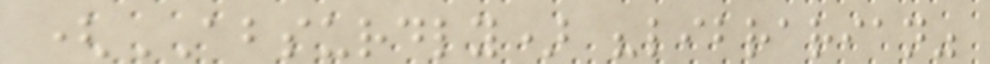(ABSURDLY) "librarian"
